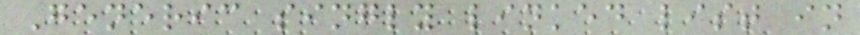Generic singly linked list in
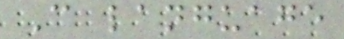C language
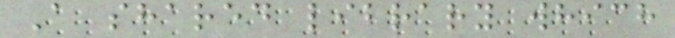A shared library which
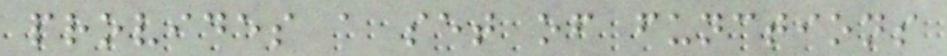provides a set of functions
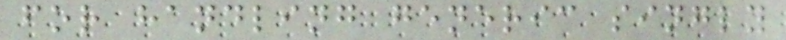for handling generic singly
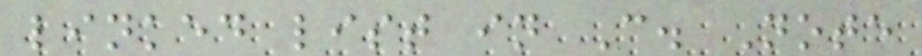linked list in C. Note
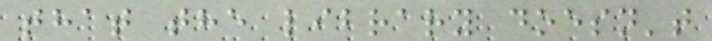that the library doesn't
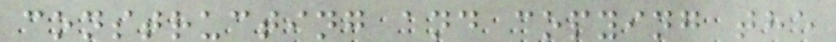constructing and copying the
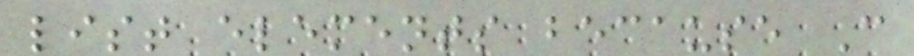list elements because C
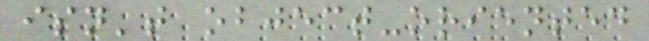isn't object-oriented
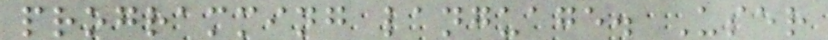programming language. User
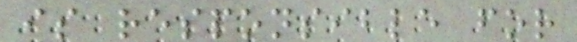is responsible for
